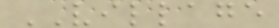VILLAGE
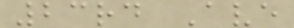23rd Ave
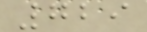729
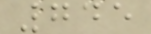745
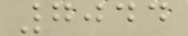7044
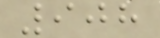908
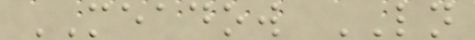MEADOW LN
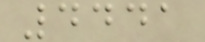4441
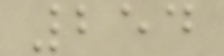254
